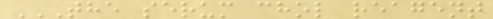THE SERUM CHOL REAGENT
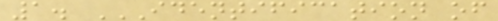1. IDENTIFICATION OF
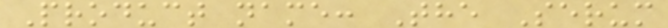Product name: The Serum
